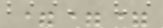===
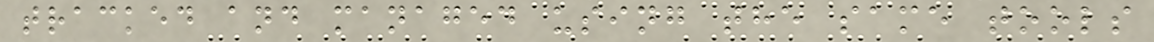tracked and managed using the same tools
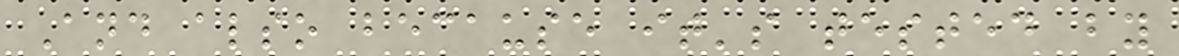And also because it's tested by
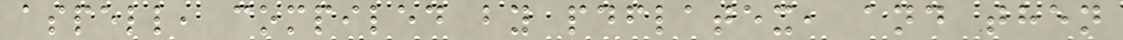aspell, compiled by pdflatex, and then
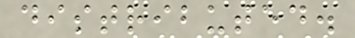distributed.
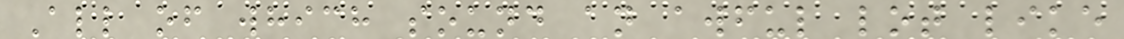All of which sound an awful lot like
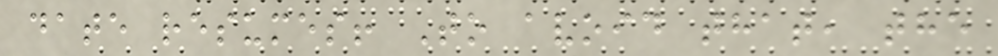date resumes! To avoid that, the
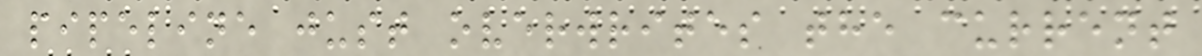pipeline just overwrites the current
